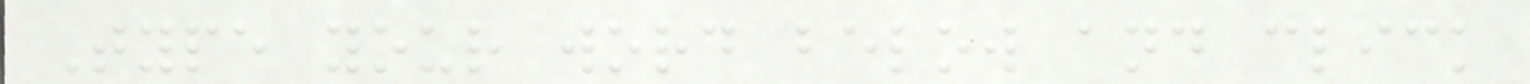Type your word below and click
